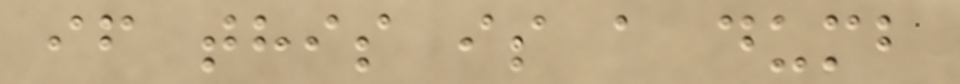if this is a dumb
